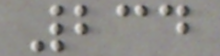234
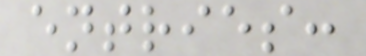entries:
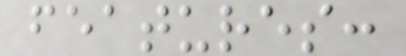features:
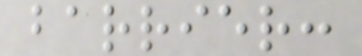barrier:
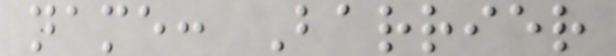name: Barrier
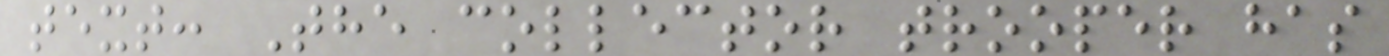text: The collector trooper has
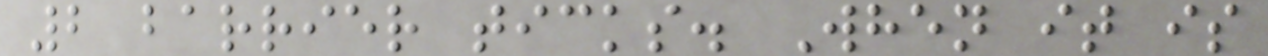2 barrier ticks. When it is
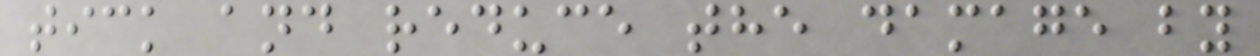tick and reduce the damage by
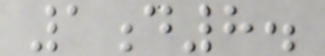1d8.
